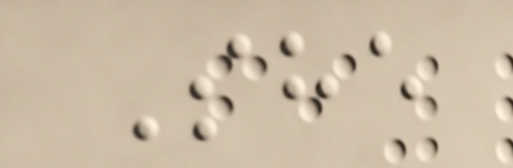She
